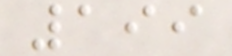199
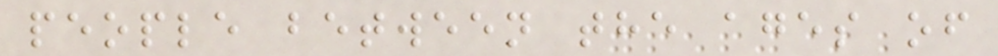people between the ages of
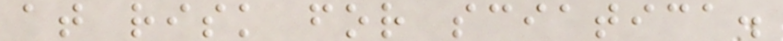at risk for sciatica.
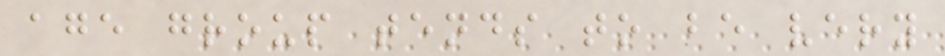age group tends to be very
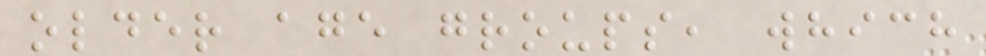older age groups, which
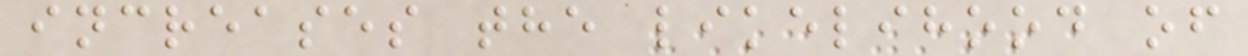increases the likelihood of
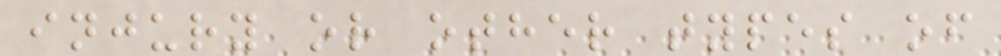injury or other types of
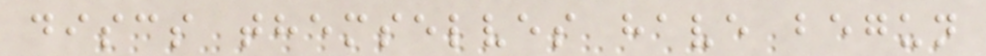discs themselves have begun
